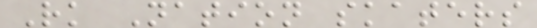Rk Nation skaters
